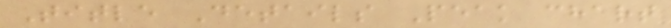Title Details Peak chart
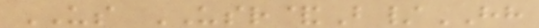US USR&B/HH
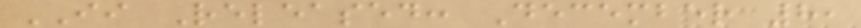II Released: December 8,
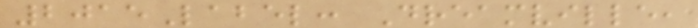2015Label: Dreamville,
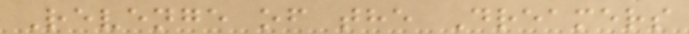Revenge of the Dreamers
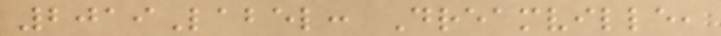2019Label: Dreamville,
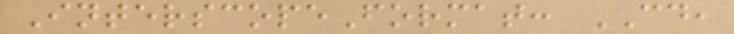InterscopeFormat: CD,
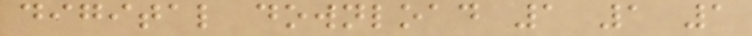digital download 1 1 1
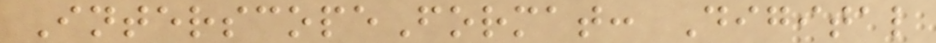InterscopeFormat: Digital
